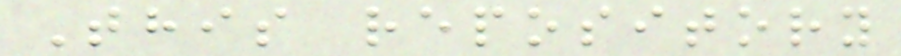This repository
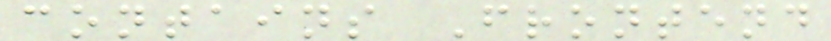contains Frontend
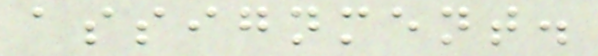assignment.
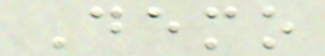Demo
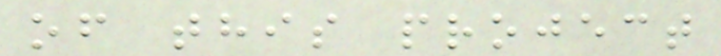of this project
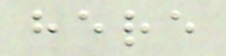here
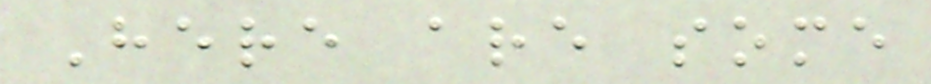Here are some
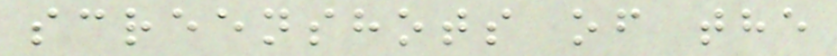screenshots of the
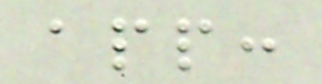app:
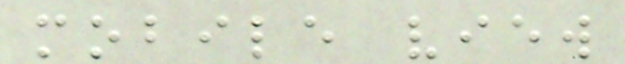mobile view
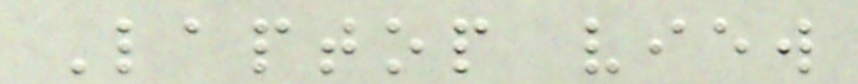Laptop view
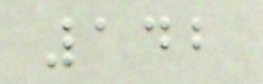142
